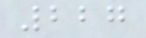227
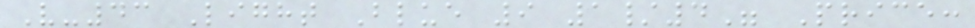V-43 Light Blue 9 1/4" Price:
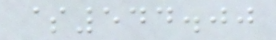$544.00
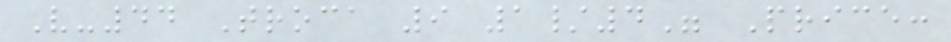V-44 Troca 9 1/4" Price:
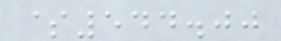$544.00
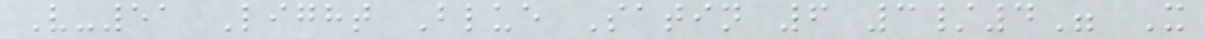V-51 Light Blue Satin 6 3/4" X
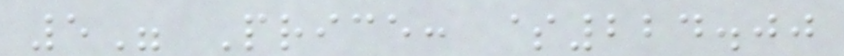5" Price: $224.00
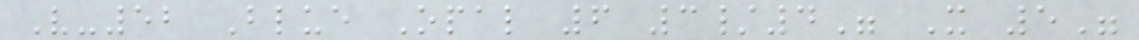V-52 Blue Opal 6 3/4" X 5"
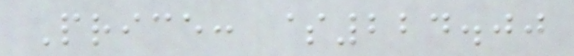Price: $224.00
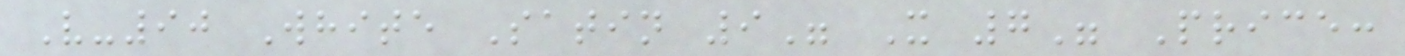V-90 White Satin 9" X 7" Price:
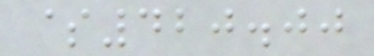$420.00
